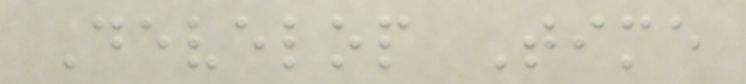Develop Time
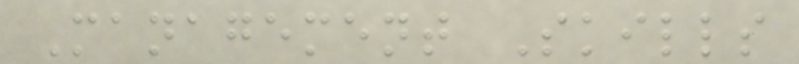Management Skills
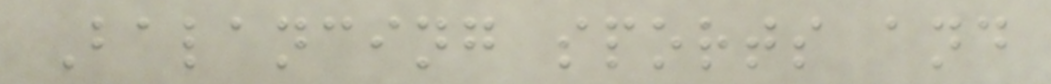Balancing sports and
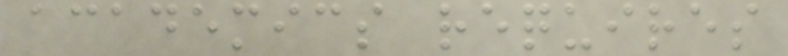academics requires
